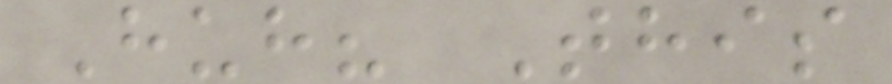Huh? This
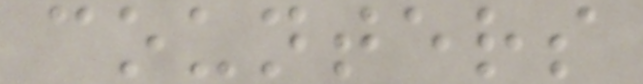counters
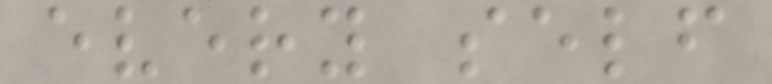every self
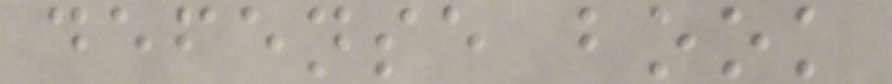defense book
